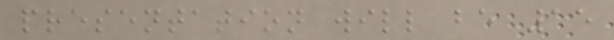presentation will be 15
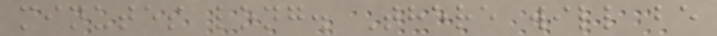minutes long. There will be
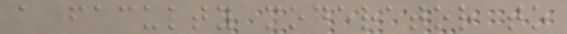a faculty moderator to
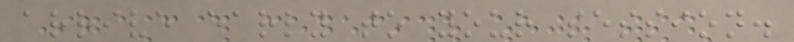arrive early to your session.
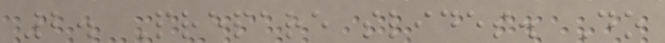2. Prepare slides. Do
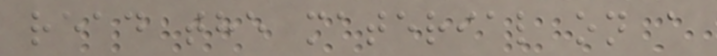read the material on a
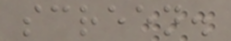screen.
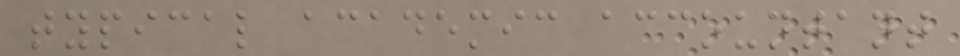typical academic accountant
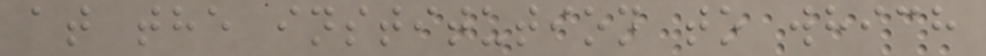at the institution to which
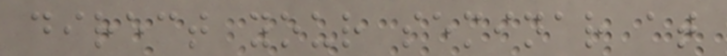direct your seminar at
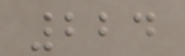224
